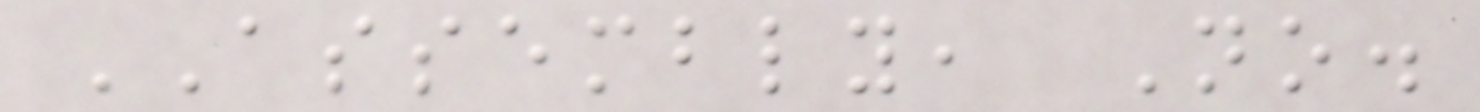ASSEMBLY, No.
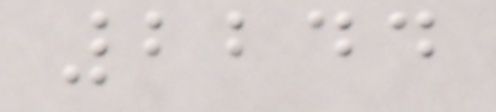2244
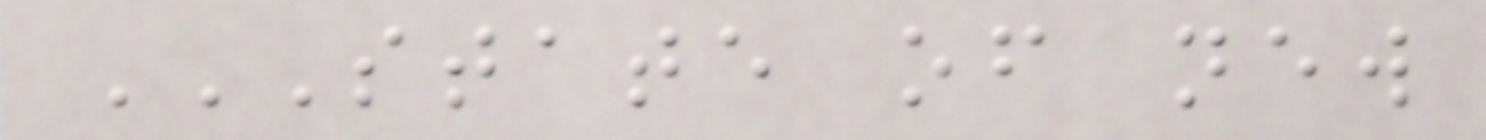STATE OF NEW
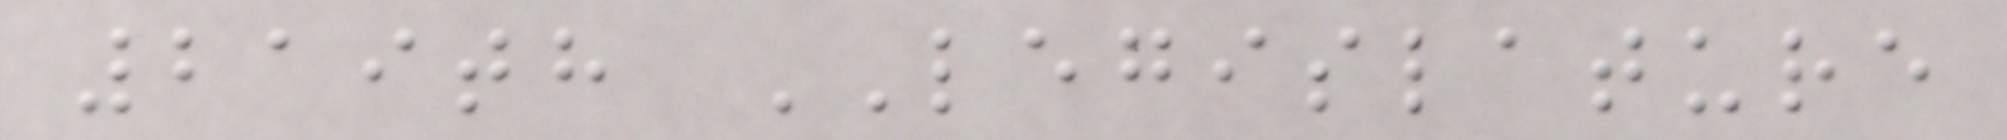219th LEGISLATURE
